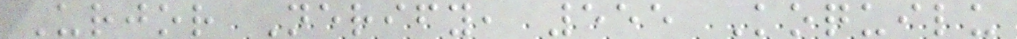Urjor Nerify, 555 Koquilu
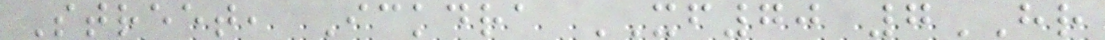Street, Ickdra XF70 7HR
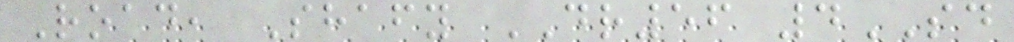Road, Shafy DR56 4SD
